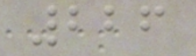226
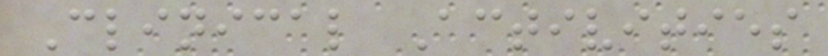Clinical Activities
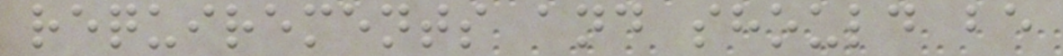requirements and should be
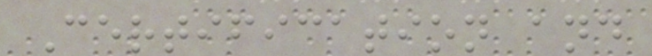Certification and
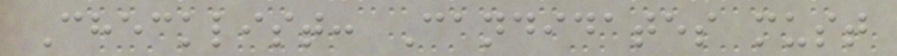Checklist: Candidates must
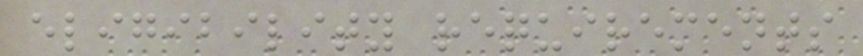eligibility requirements
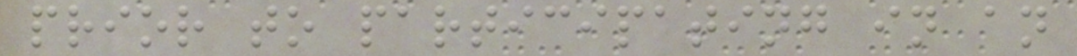prior to participating in an
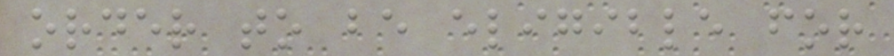order to be eligible for
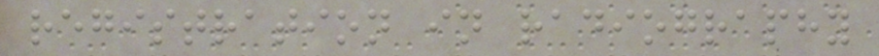registration in radiography
